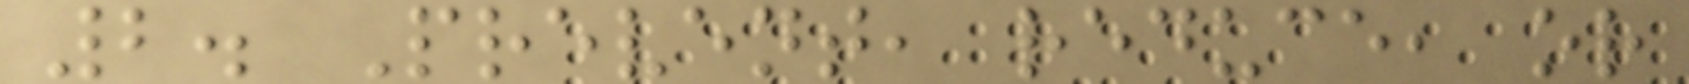2. Prevent, reduce, or
